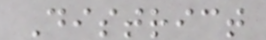District
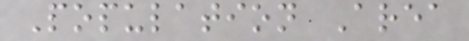Population Area
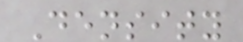Density
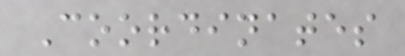Coordinates
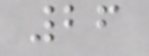26
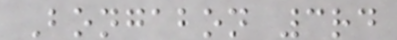Bongabon 3rd
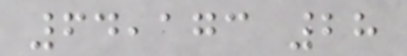64,173 28
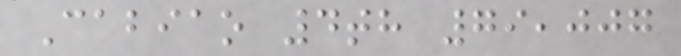Cabiao 4th 79,007
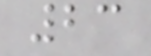23
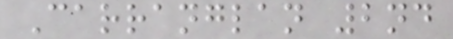Carranglan 2nd
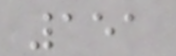151
